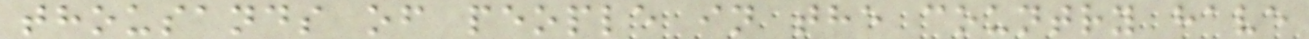thousands of people in the country have
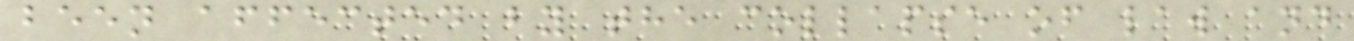been affected by the collapse of law and
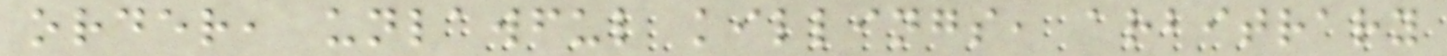order, unlawful killings, arbitrary
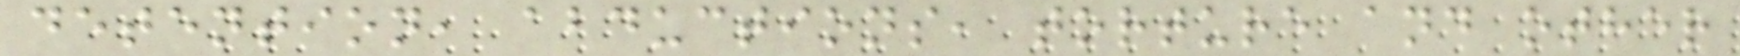detention, abductions, torture and other
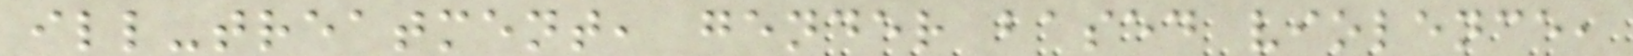ill-treatment, gender based violence,
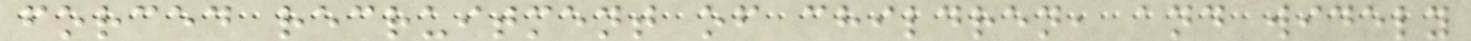forced recruitment of children, and widely
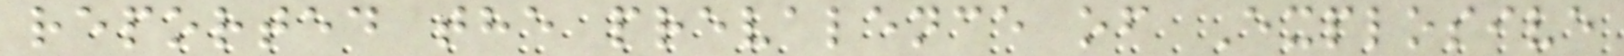reported the prevalence of Explosive
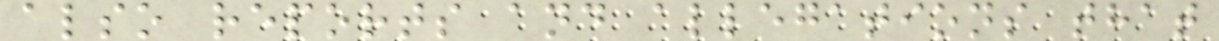also reports and allegations that
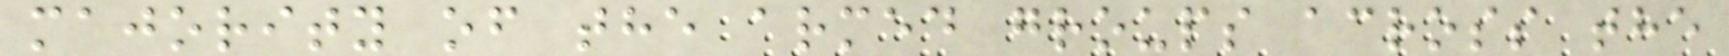majority of the armed groups across the
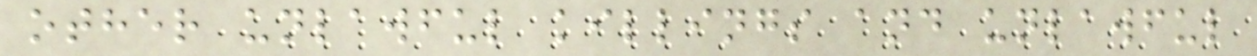other unlawful killings and unlawful
